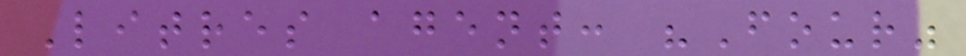Litres agent: "Four"
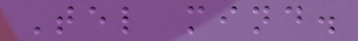Tel mind.
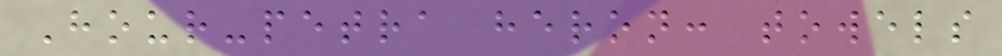Hour-petra heron: towels
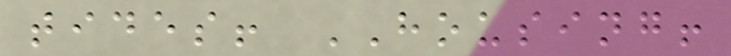tides! HOUSING!
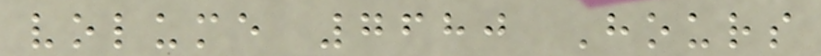volume 7680 Hours
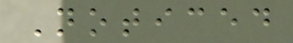Noticed
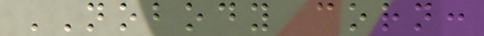NOBODY corn:
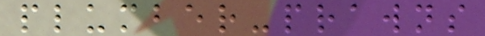plumber-prawns
